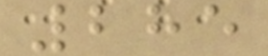285
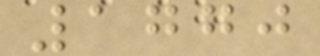1770
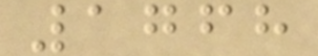1768
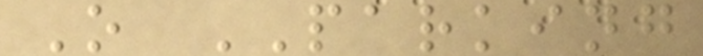O PARKING
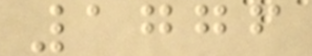1776
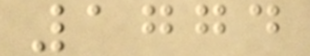1774
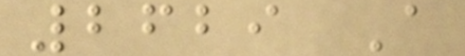2629 A
